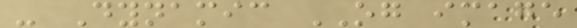- Dynamic OG image
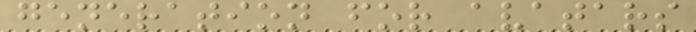generation for avatars
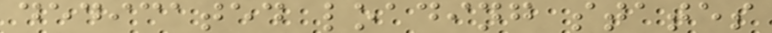dedicated loading states
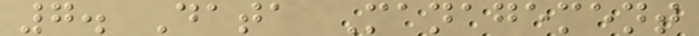7. Data Management
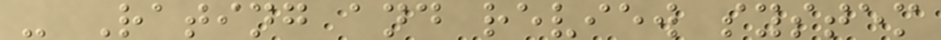- Rating and review system
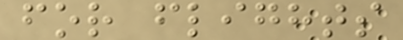for flights
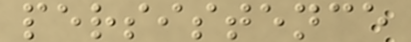persistence
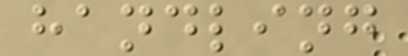handling
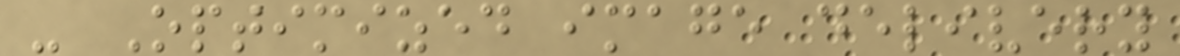- Optimized image delivery
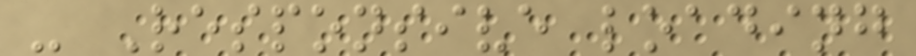- Responsive loading
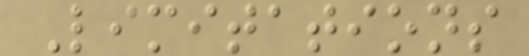Limitations
